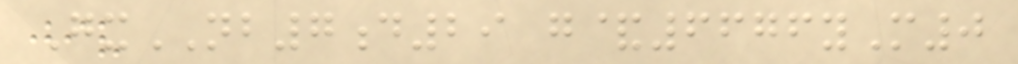GxNB7d29 g&6676yM0
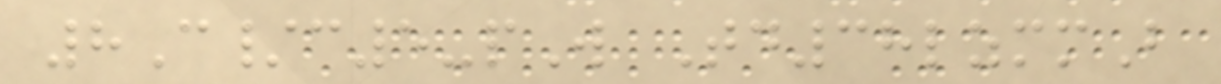8C/c5-pW Td38lzmmB
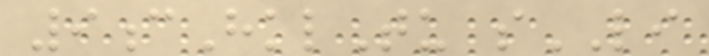9cHklTu sLI
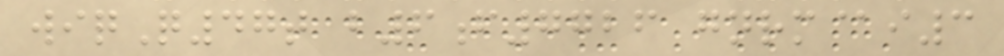wiqQ47t b6f7726 gnrm@i3
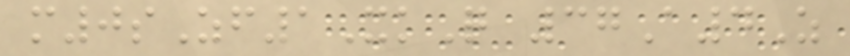m0sZf1XkQ 37A4Z
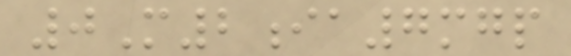0M2ia7mgp
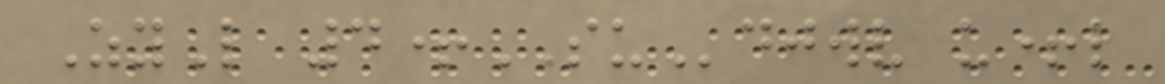ZyL 4+SUdjwv u+l
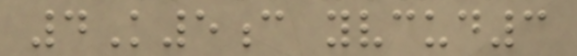4K5c yvcud3
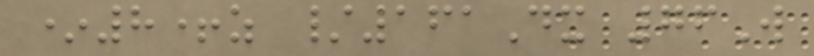*8+z /161Dx 76W
